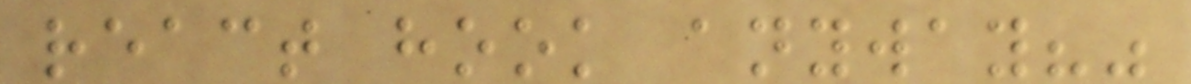react hook anyway?"
